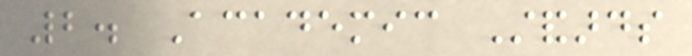2. Academic Standards
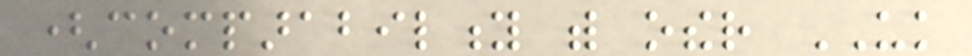(comparability with other UK
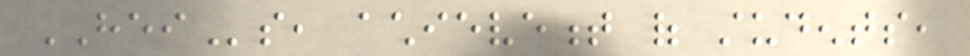HEIs, achievement of students,
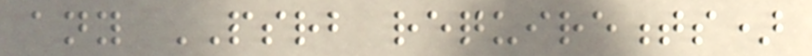any PSRB requirements)
